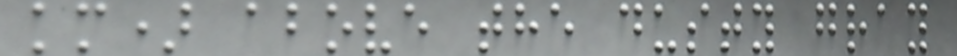km) above the dusty gray
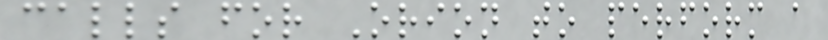calls for Orion to perform a
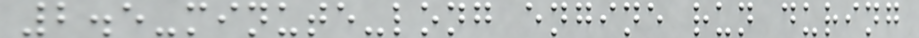2.5-minute-long engine run during
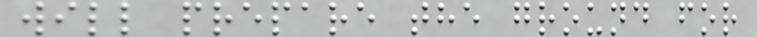will prepare the ground for
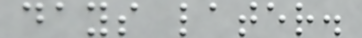days later.
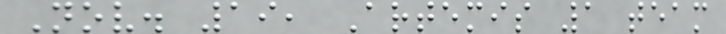Nov. 19, Artemis 1 team
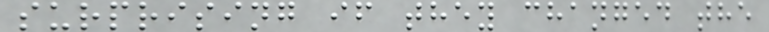surprising if they changed the
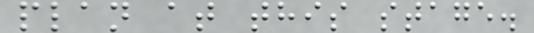plan at this stage.
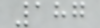187
